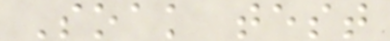Soak test
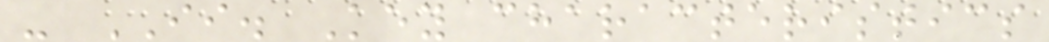- II. Key characteristics
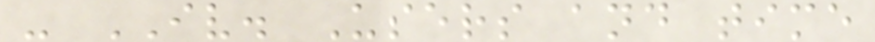- IV. Users and time
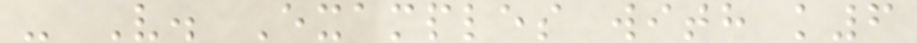- V. Examples with k6
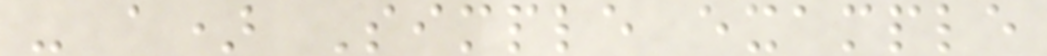- a) Simple example
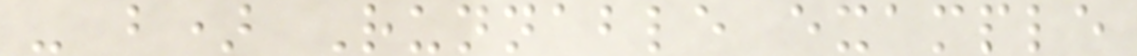- b) Runnable example
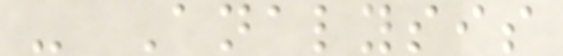- Analysis
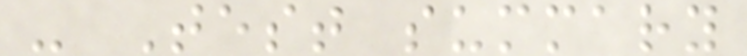- Test summary
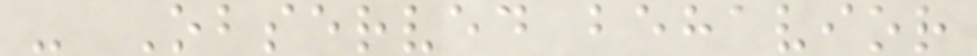- Observed behavior
